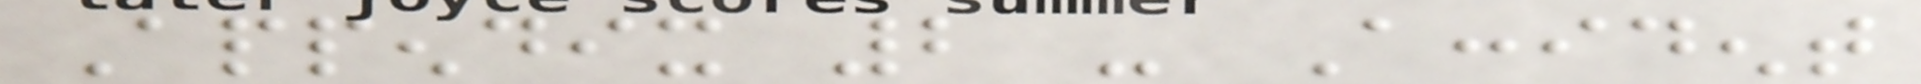Appendix 2 - Accident
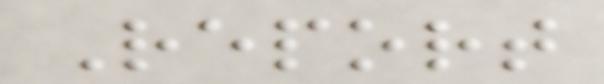Report
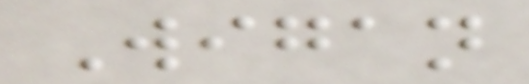Wigan
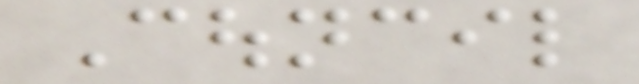Council
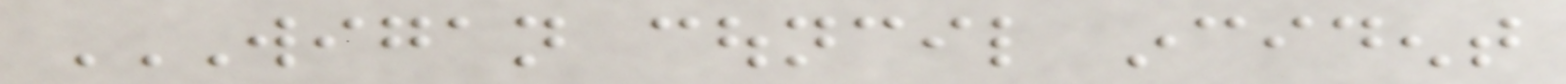WIGAN COUNCIL INCIDENT
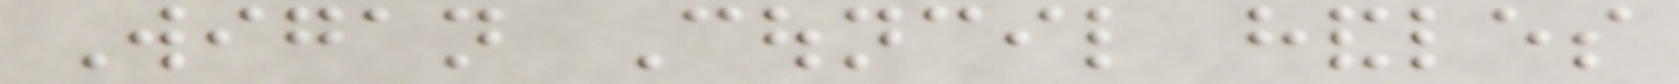Wigan Council handles
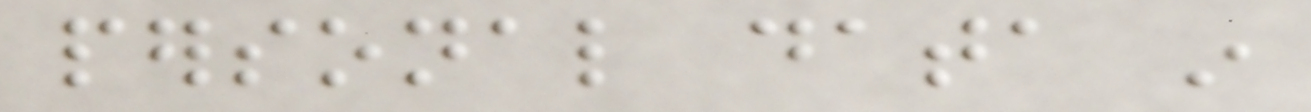personal data in
